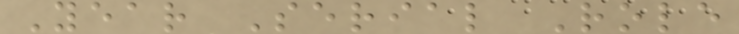Year Serial Role
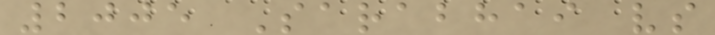2005 Sarabhai vs
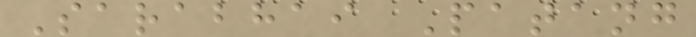Sarabhai Patang
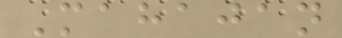Mahajan
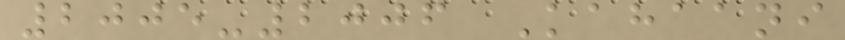2005-2006 Kahaani
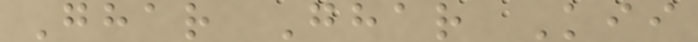Ghar Ghar Kii
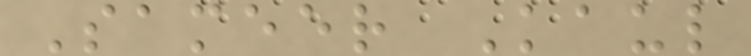Sameer Kaul
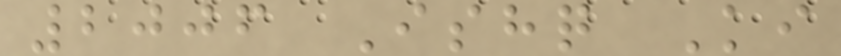2006 Ishq Ki
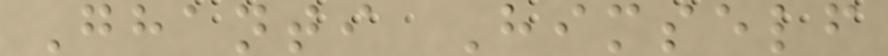Ghanti Himself
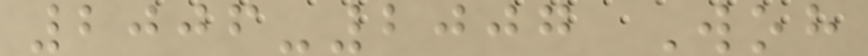2006-2007 Woh
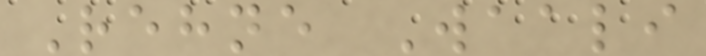Rehne Waali
